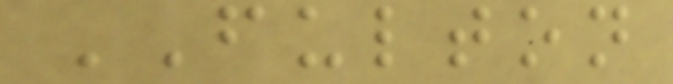FULTON
